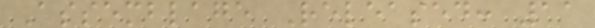Assemblage Released: 11
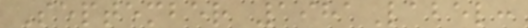September 1981Label:
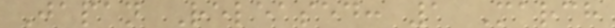Japan Released: 1 March
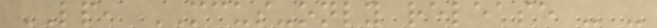LP, MCUS-only release - -
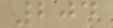204
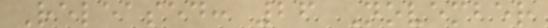Released: 26 November
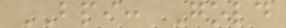BPI: Gold
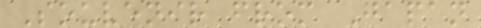Souvenir from Japan
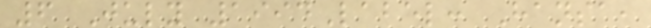6 July 1994Label: Hansa,
